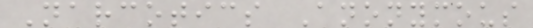Narcotics Anonymous
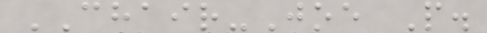CHAIR-Joe P.
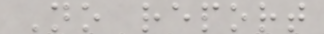No report
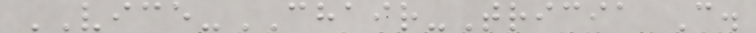VICE-CHAIR-Tricia C.
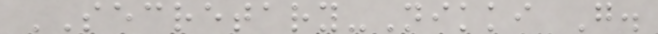SECRETARY-Nikki G.
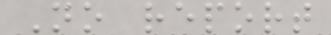No report
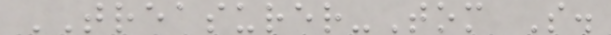TREASURER-Tom S.
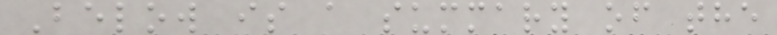Below is a summary of the
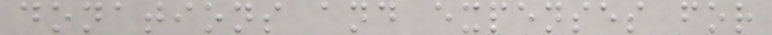donations and expenses for
